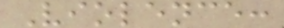Violence:
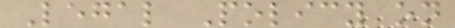Legal Policy on
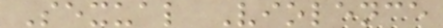Sexual Violence
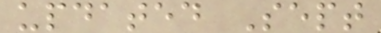updated Sept
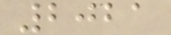2021
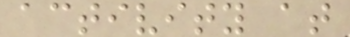activity at
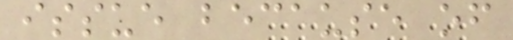issue because of
